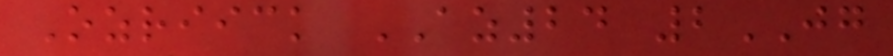Ozriick AZ24 2JG
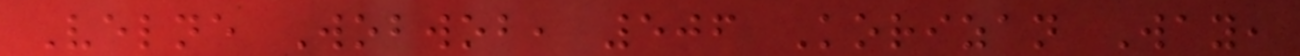Velne Wobwob, 506 Korizan Way,
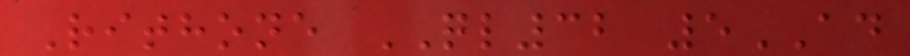Rithone QL32 5AD
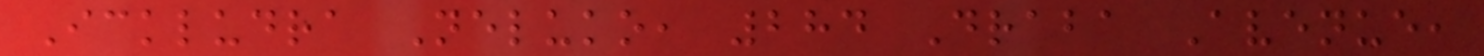Ickludra Neluko, 284 Draba Avenue,
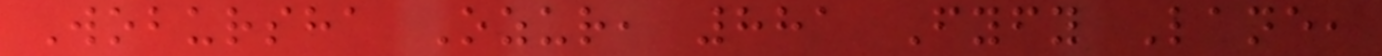Wobursha Ozur, 881 Fyfy Lane,
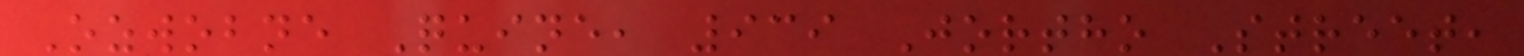Ozwobne Quine, 939 Jortho Street,
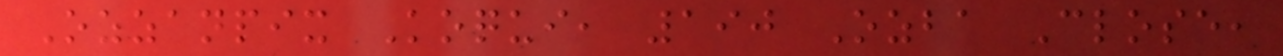Ozzanpix Koqui, 190 Ozba Close,
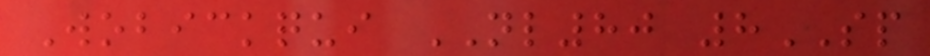Wobickqui NL80 8SP
